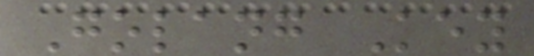Golang Key
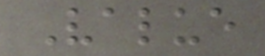Value
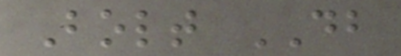Bolt DB
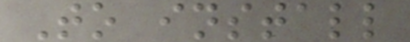To install
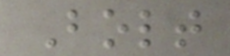Bolt
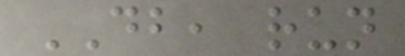DB, run
